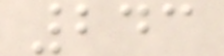243
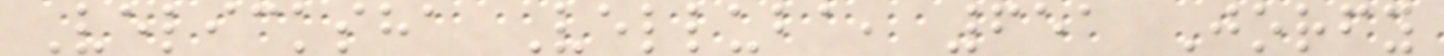Velicksha Velluba, 651 Jorfy
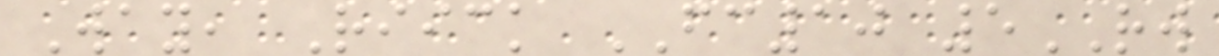Way, Riick FC10 5RW
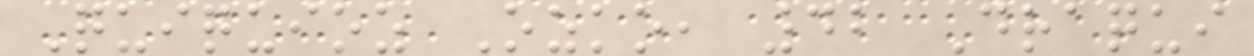Quiquioz Ozko, 42 Draqui
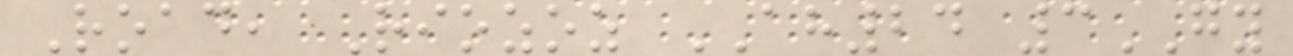Road, Riozoz AH24 3GY
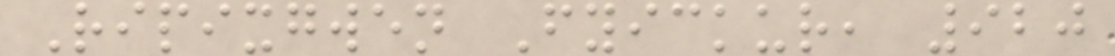Ripixgwen Fyickur, 920
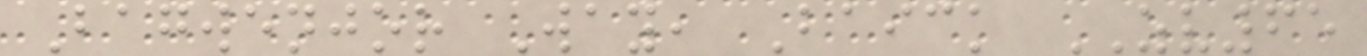Bagwenjor Way, Baick ZV65
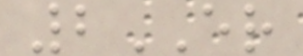2ER
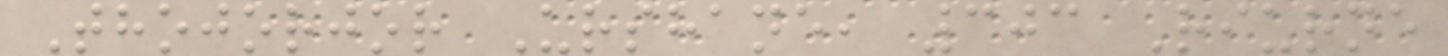Thojorjor Urshane, 303 Riurne
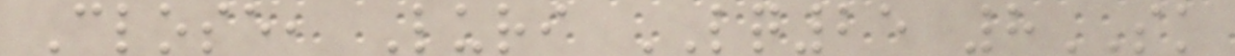Close, Luri LQ25 8SK
